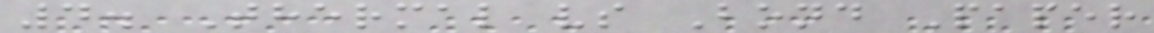4. Thermal vs Bond Paper
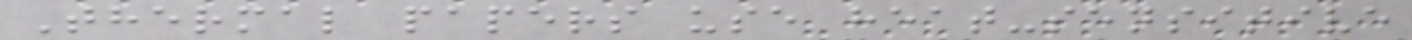Thermal papers use heat-sensitive
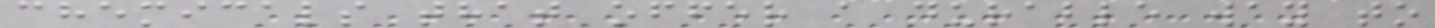chemicals that offer a durable way to
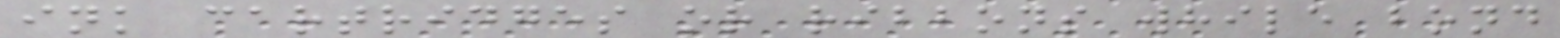ink cartridges or ribbons while bond
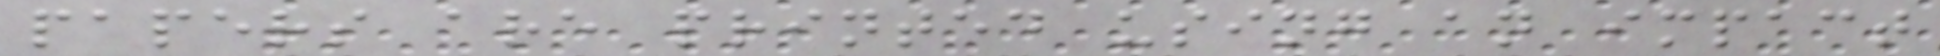papers are printed using an impact
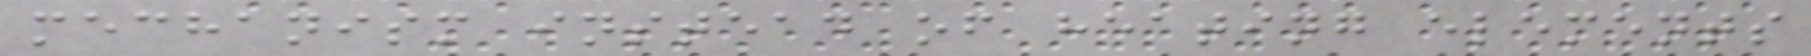mechanism instead of heating elements
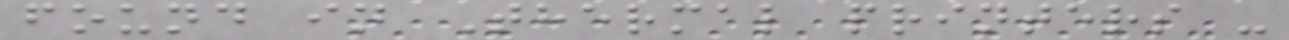found in Thermal printers -
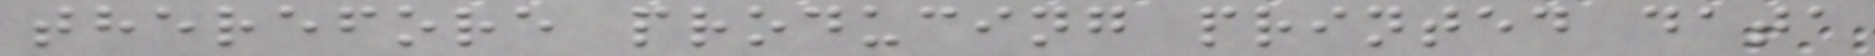therefore producing printed data
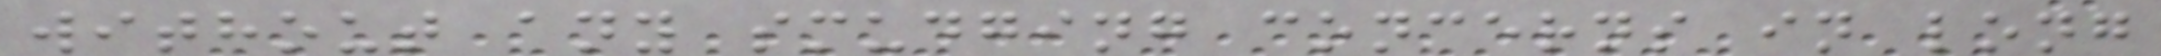without any smudging concerns in long
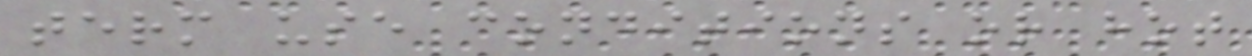term use conditions or hot
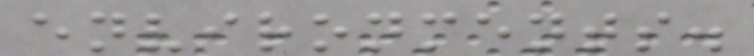environments.
